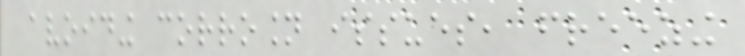avoiding corrosion issues, freezing
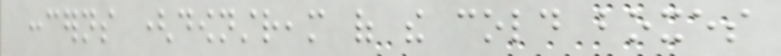concerns (downstream of the cold boxes
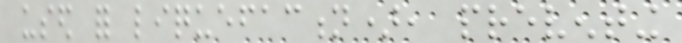used for liquefaction), preventing
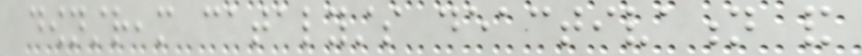downstream catalysts deactivation and
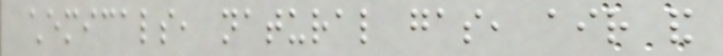chemicals, natural gas, air and
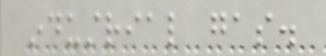industrial gas.
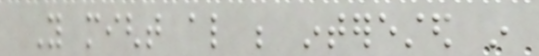You might also be interested in
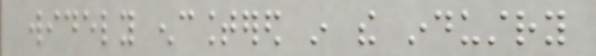widely encountered in the industry
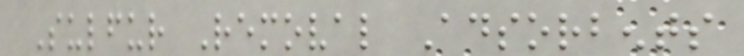Sulfur Removal Adsorbents
